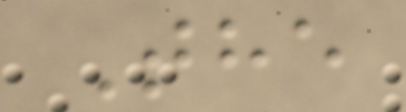The
